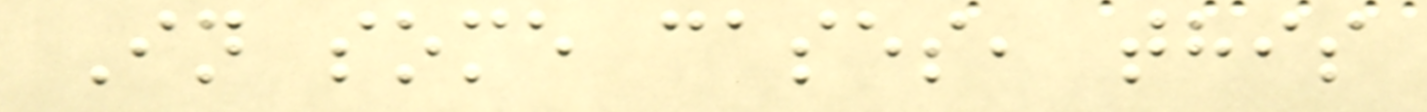In some cases, this
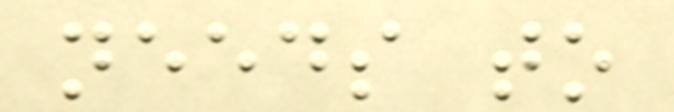needs to
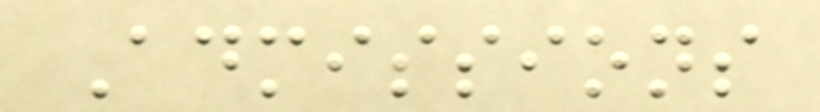Admissions
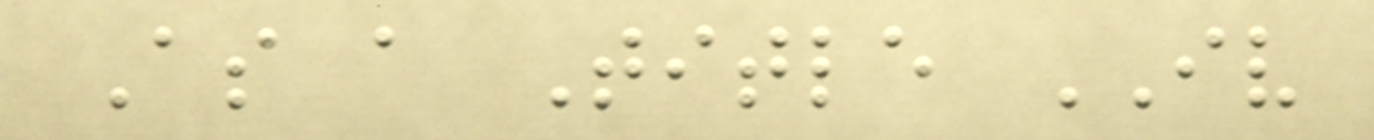As a Title IV
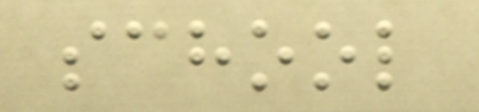school
